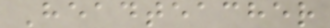Headteacher
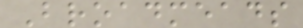Broadmeads
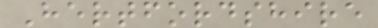Hertfordshire
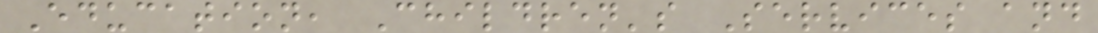Education, Children's Services and
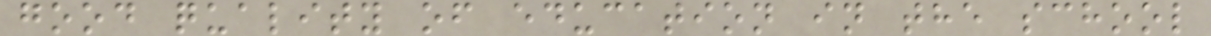good quality of education in the school
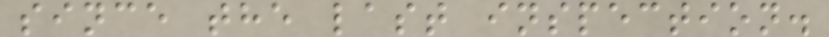since the last inspection.
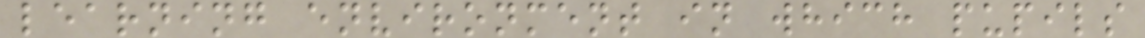learning environment in which pupils
